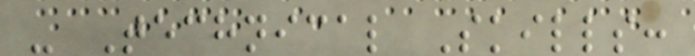- Technical Skills:
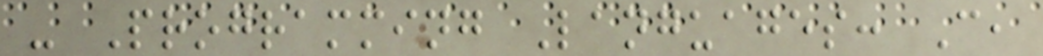- Programming Languages: C,
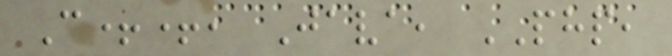C++, Java, PHP,
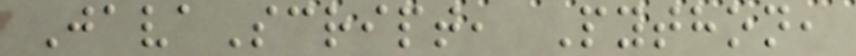JavaScript, Python,
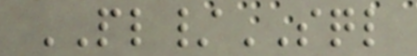PL/SQL
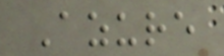Azure
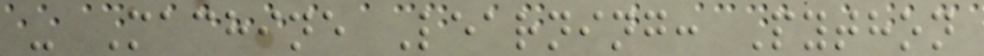- Machine Learning: Python
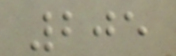205
